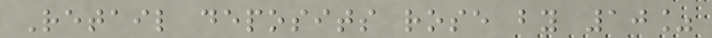Retail deposits rose by 10%
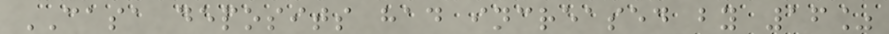CASA deposits had increased by 16%
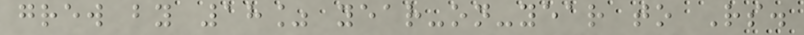grew by 18% year-on-year to Rs.
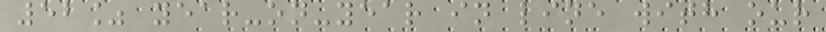52% year-on-year in line with our
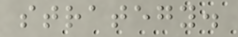strategy.
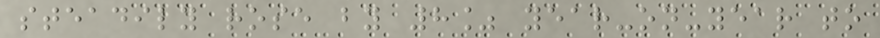steadily rose by 8% year-on-year to
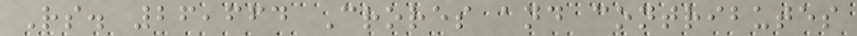Rs. 26,664 Crores and contributes
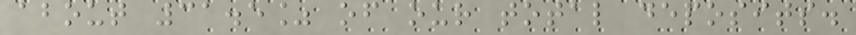about 31.5% of our total deposits.
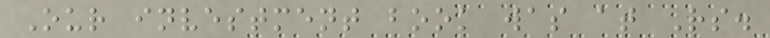Our investment book was at Rs.
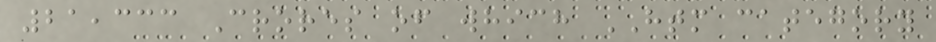21,333 Crores of which HTM category
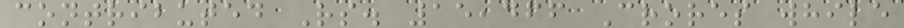contributed Rs. 15,466 Crores while
